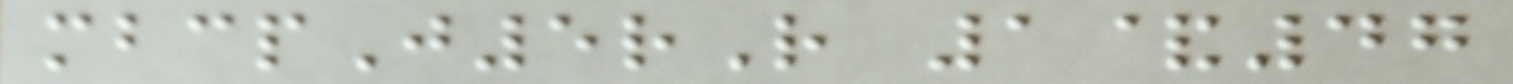mbcpJ5rR 1&47
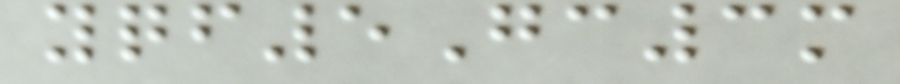yqf5Gc3m
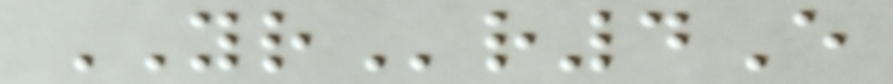YRr4E
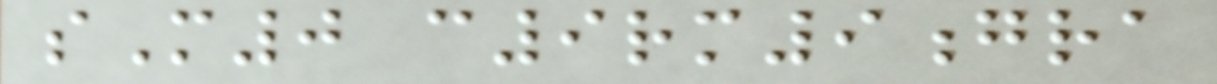sM0 c9rm9gra
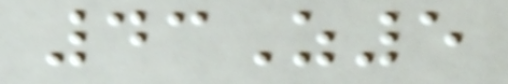43Z5
